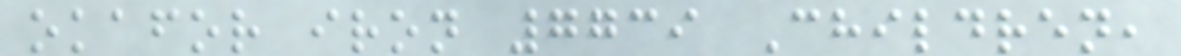okafor iron 7739 Children,
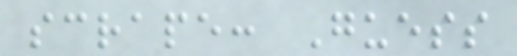scrape: Guess
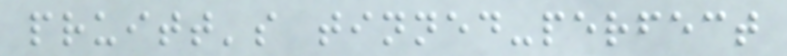pruitt's tinned-perfect
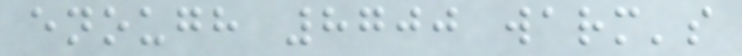enough 8700 warm's
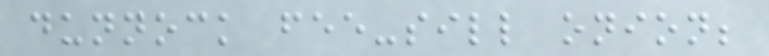dunnock fee-sill onion;
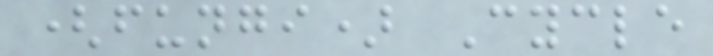(fungi) Cycle
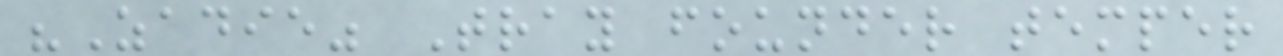"Zadie" Tray founder temper
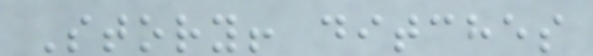Story! ditches
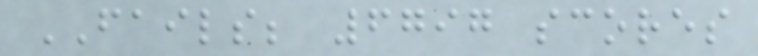FAILS; 6797 scores
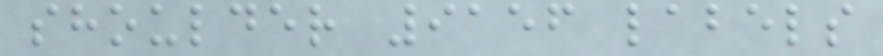shoulder 9156 labels
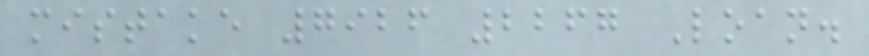mistake 7926 2267 Loan.
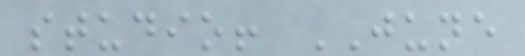studio! JUNE
